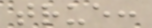true:
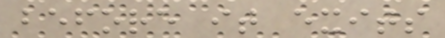before it exits
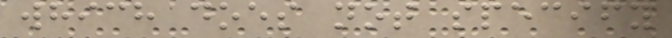which does not specify
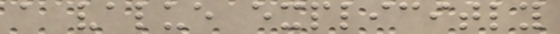a value explicitly
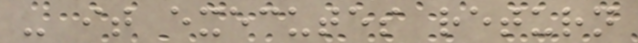- it executes return
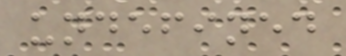undefined
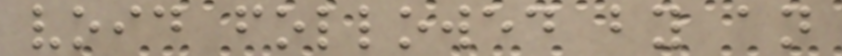void followed by an
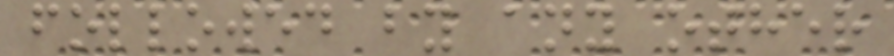followed by any other
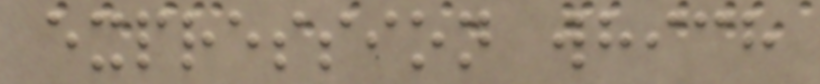expression which
